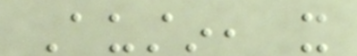Austin, it
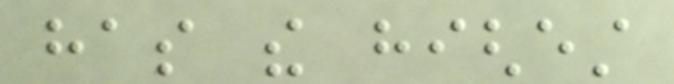has the highest
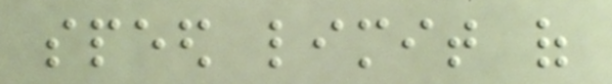speed limit of
